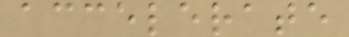accelerate
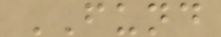FUND
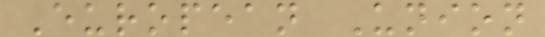European Union
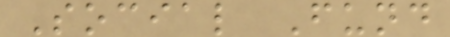Social Fund
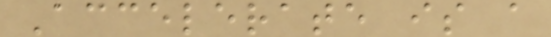Accelerate is a
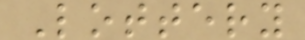Lottery
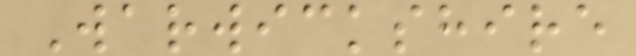Warwickshire
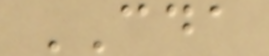CDA
